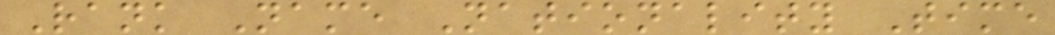Rank Name Nationality Time
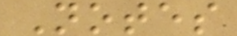Notes
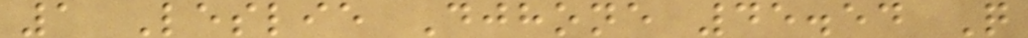1 Leslie Djhone 45.54 Q
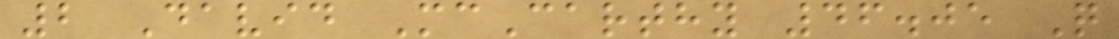2 David McCarthy 46.05 Q
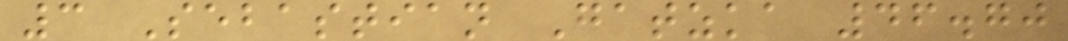3 Sebastian Gatzka 46.70
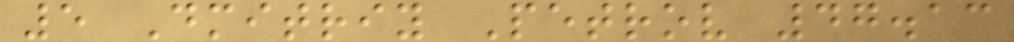5 Dmitriy Petrov 47.13
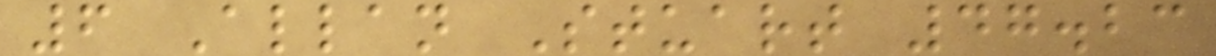6 Allan Stuart 47.23
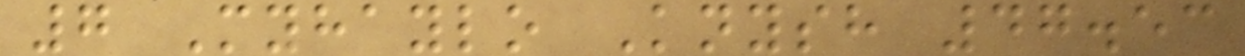7 Myhaylo Knysh 47.53
